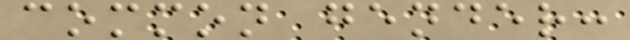common gender:
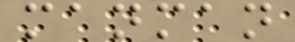manman
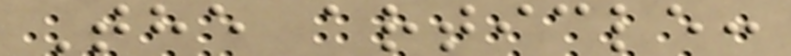The article:
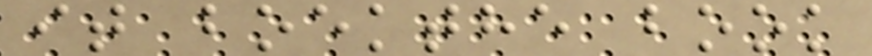it boekthe book
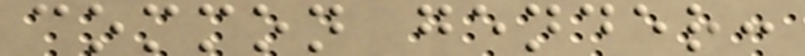common gender:
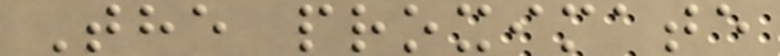The proximate
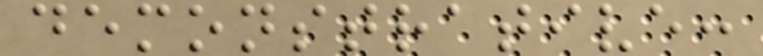demonstrative:
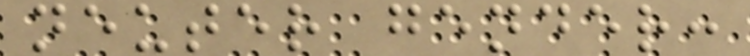neuter gender:
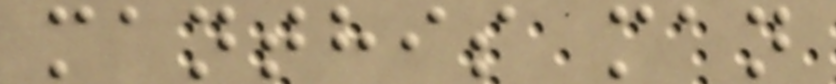manthis man
